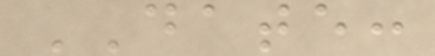DATE:
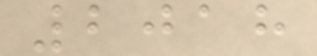2018
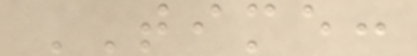TIME:
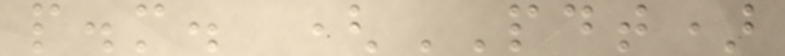p.m. (PDT)
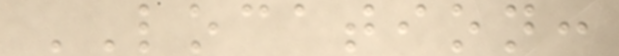LOCATION:
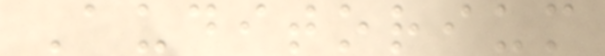Auditorium
